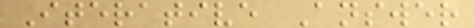Iterative Answer
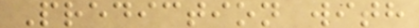Prediction with
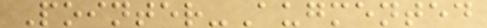Pointer-Augmented
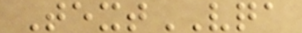TextVQA
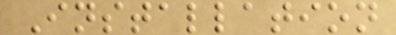Installation
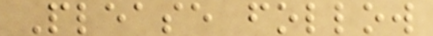Please follow
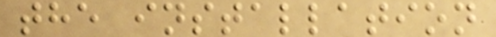the installation
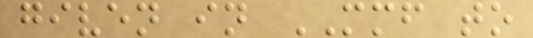given in MMF to
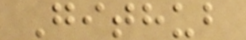Github
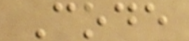Code
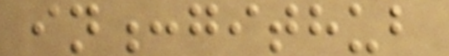in:github
